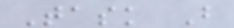Task B
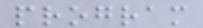program
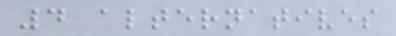4 alternatives
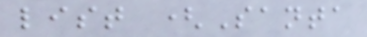list (Santa
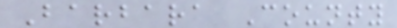Barbara County
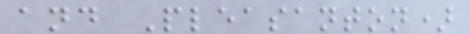and Pleasanton)
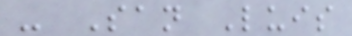- San Luis
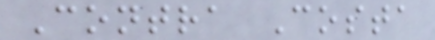Contra Costa
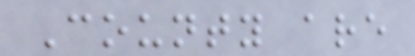County are
